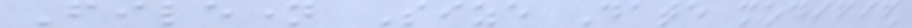Filename Size Date modified
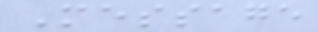Message
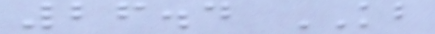26.4 KB
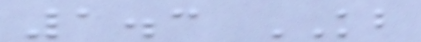1.3 KB
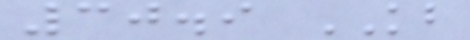30.9 KB
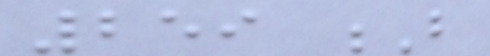259 B
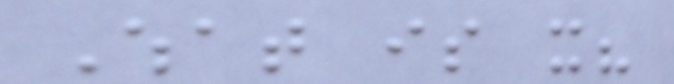What is it?
